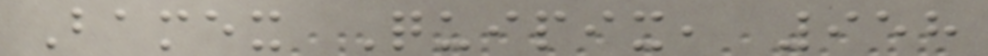Bamex Quipix, 958
